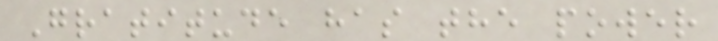Gratitude has the power
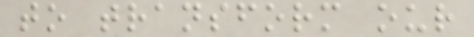to transform our
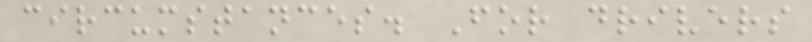circumstances. For drivers
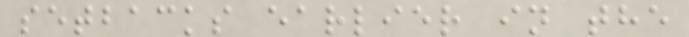setbacks earlier in the
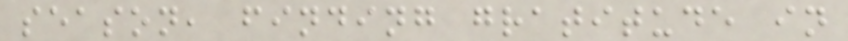season, finding gratitude in
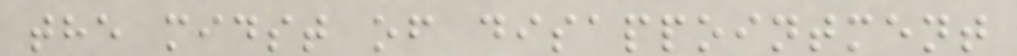the midst of disappointment
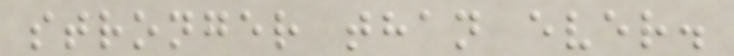stronger than ever.
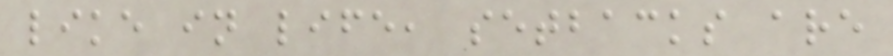like in life, setbacks are
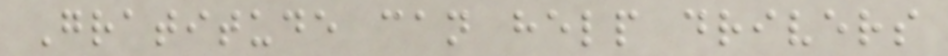Gratitude can help drivers
